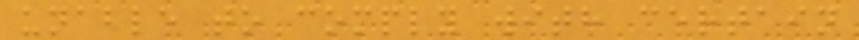unable to comply with certain
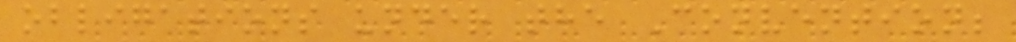obligations under the Convention;
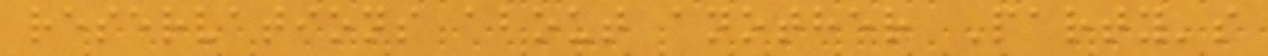reservations about another Party's
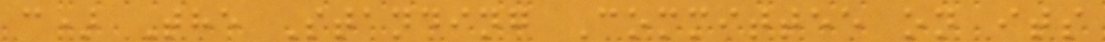c) The Standing Committee on its
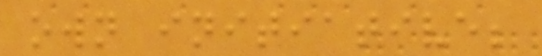own initiative;
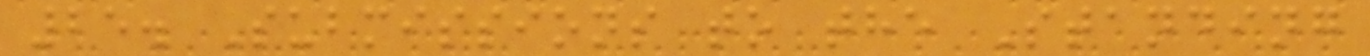25. Submissions to the Standing
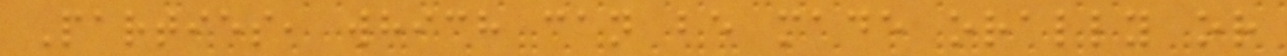Parties, which can be made orally or
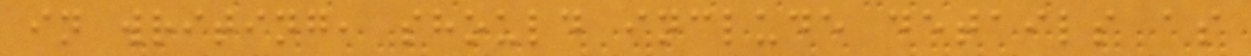in writing, should include details as
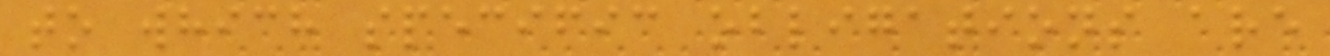to which specific obligations are
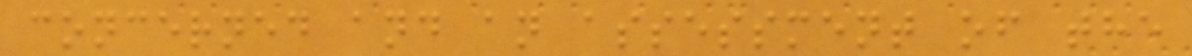concerned and an assessment of the
